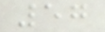57
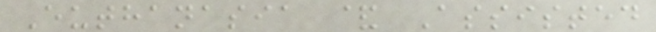Euthanasia & Assisted
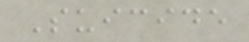Suicide
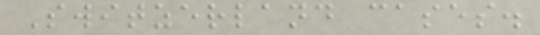Switzerland cases.
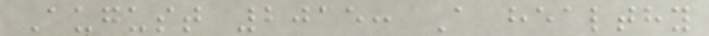August 2015: A healthy
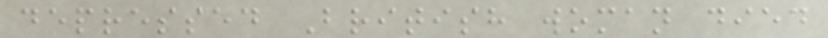depressed British woman died
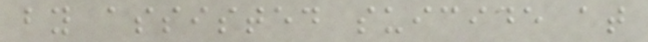by assisted suicide at
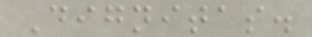Dignitas.
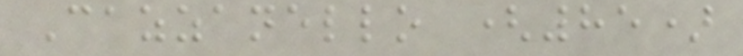Cazzanello (85)
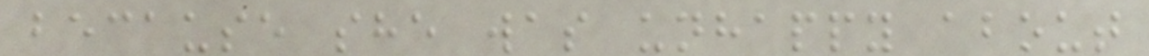because she was unhappy about
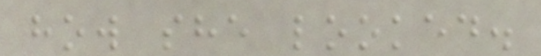how she looked.
